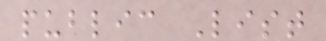public List
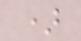)
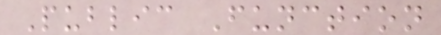Public Function
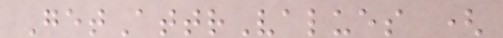GetAttrValues (
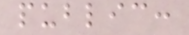public:
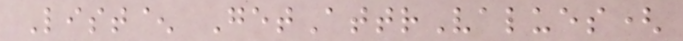List^ GetAttrValues(
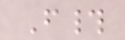F#
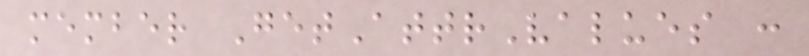member GetAttrValues :
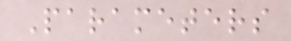Parameters
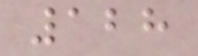128
